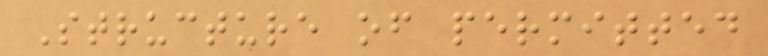Structure of permitted
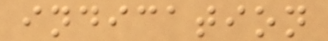indication
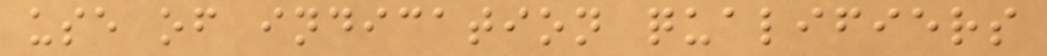use of indication qualifiers
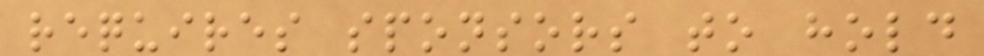requires sponsors to hold
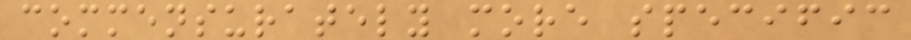commensurately more specific
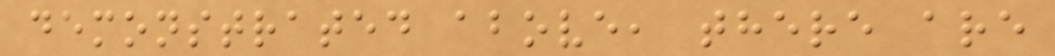demonstrated above, there are
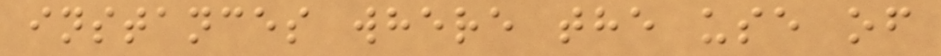instances where the use of
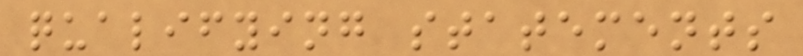qualifying statements
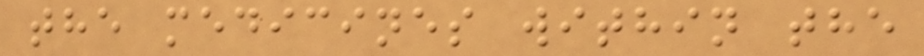the medicines within the
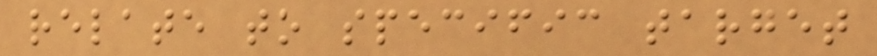relate to specific target
